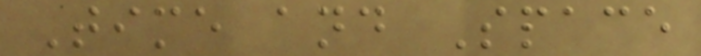Time and Space
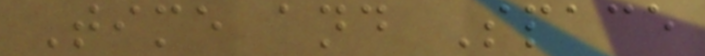Time and Space
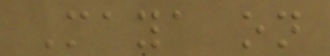Maya on
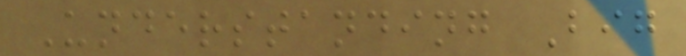Understanding Big
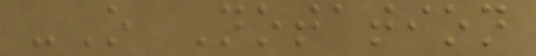-O Notation
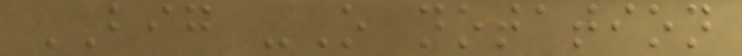BIG -O notation
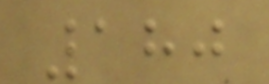180
